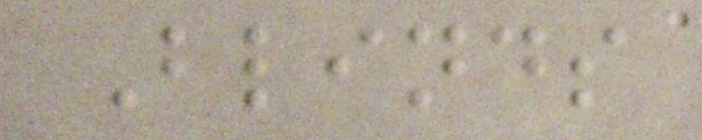Blinds
